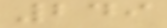249
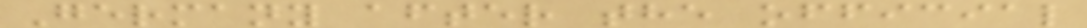Germany after the official
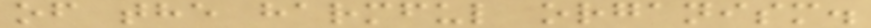of the harmful organism.
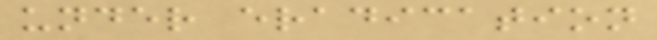under eradication
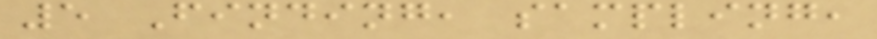5 Finding, sampling,
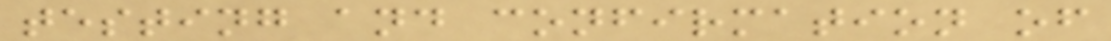testing and confirmation of
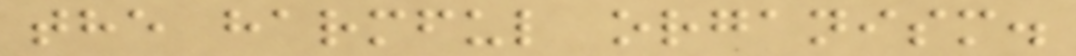the harmful organism.
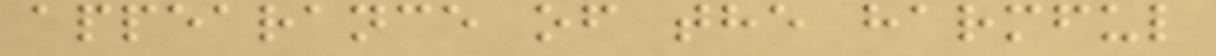appearance of the harmful
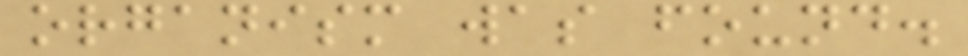organism was found.
